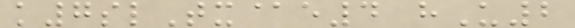k7slTx@e4 hU2
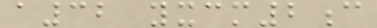a32 yxcm2c
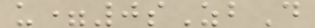u=0sZbD
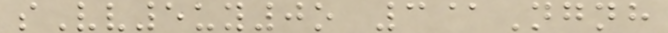sVv5uy0o 3@Ngnh
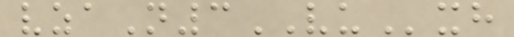vzaN3VUxh
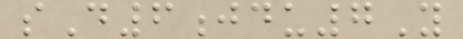sD6jdu7Y
